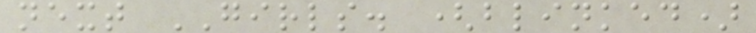next GIRLS. (blinked)
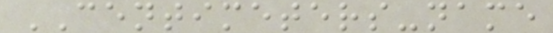CENTIMETERS-name
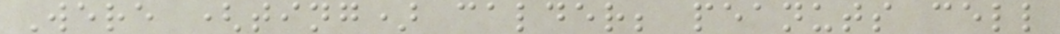Were (ting) calder; peanuts cell
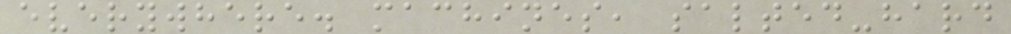everywhere. machines, salted-hard
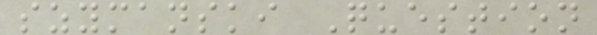szymanski Question
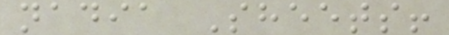nadia Sheets!
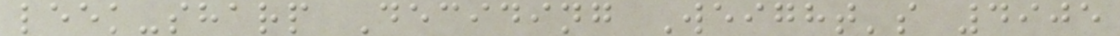leek-sharp Deciding Weight's 4905
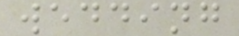wedding
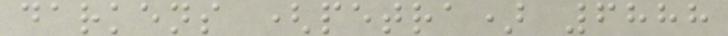darkens (petra) 6888
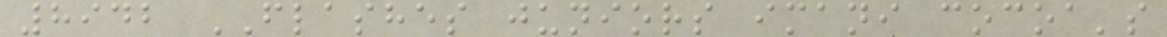8942 FLASHES juniors imani cocoa's
